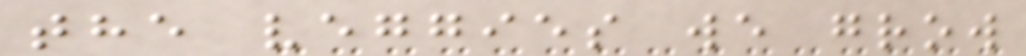the veggies we grow
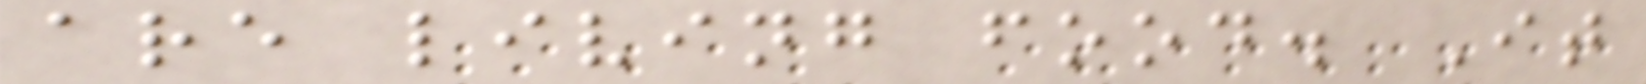are living food. It
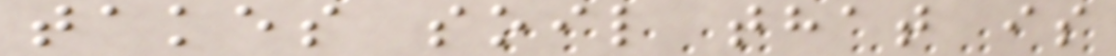takes soil that is
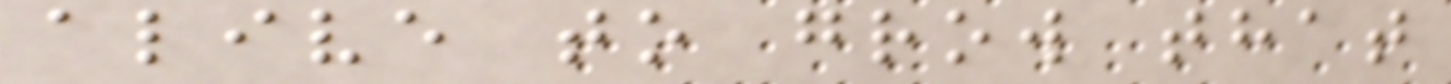alive to grow that
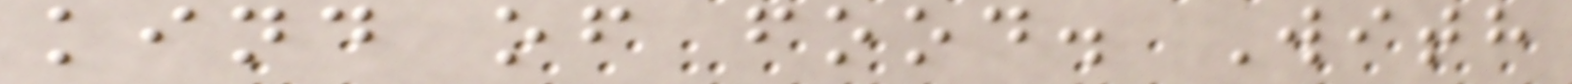kind of food. With
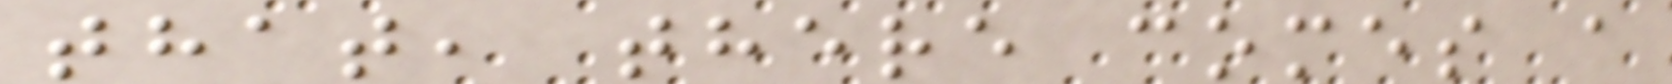that, there comes a
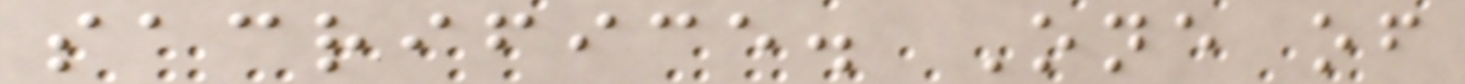sacrifice. One of
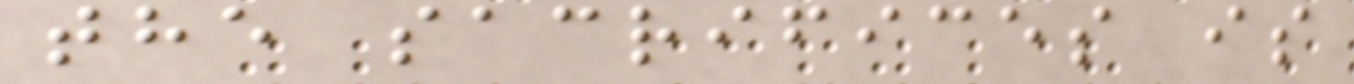the sacrifices is
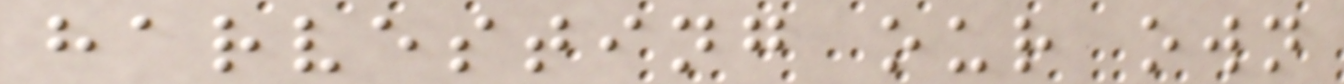harvesting our own
